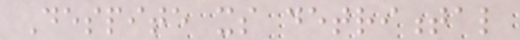Despite its detrimental
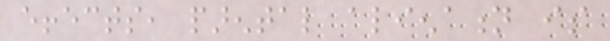effects, parental alienation is
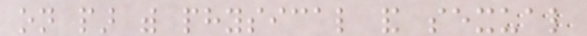on par with physical and sexual
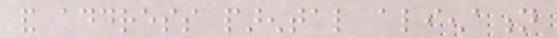and address parental alienation
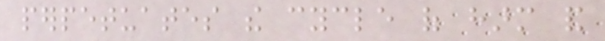perpetuates the cycle of harm and
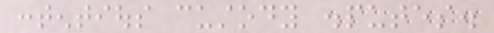contentious custody disputes.
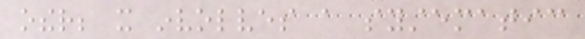other; it involves a systematic
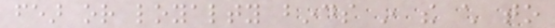fear or loyalty binds in the child to
